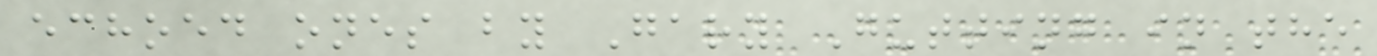echoed ones by Gary Gutting in the
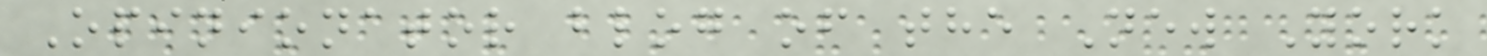Opinionator blog of the New York
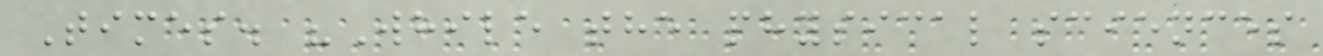Times. "While the physical sciences
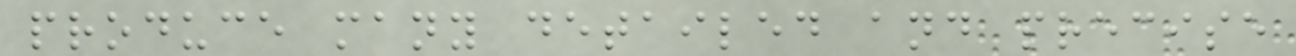produce many detailed and precise
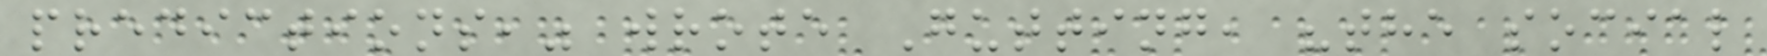predictions," wrote Gutting, "the social
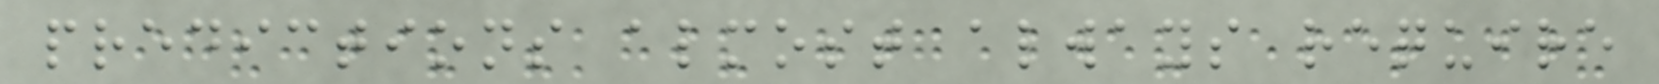predictions almost always require
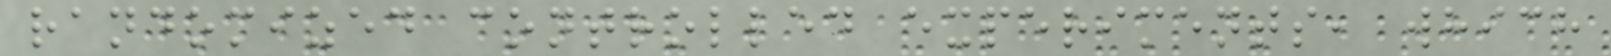randomized controlled experiments, which
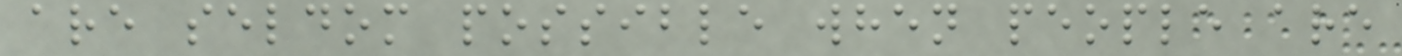are seldom possible when people are
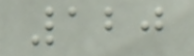120
